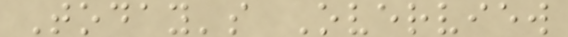Today's Overview
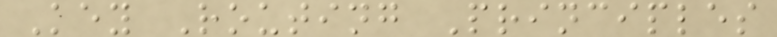Key Routing Principles
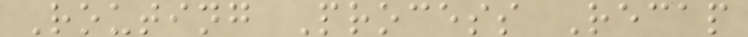Routing Process Recap
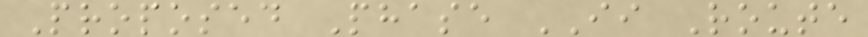Proposed Phase II Route
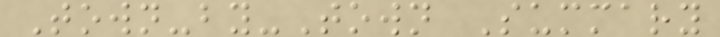Town-by-Town Summary
